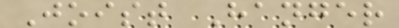Joist Hanger
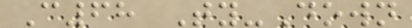C68 Ty-Down
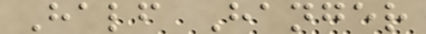Half Hanger
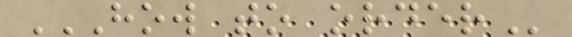HOW TO ORDER
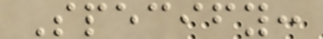Specify:
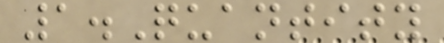1.Quantity
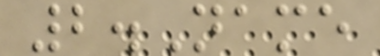2.Name
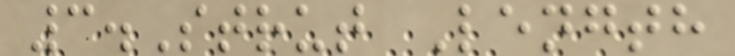3.Strut Length
